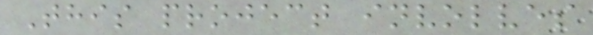This project involves
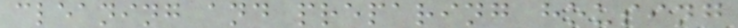cleaning and preparing housing
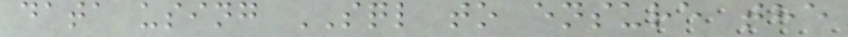data using SQL to ensure the
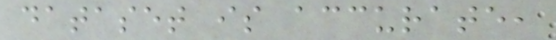dataset is accurate,
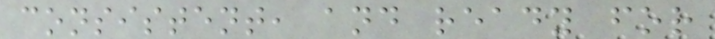consistent, and ready for
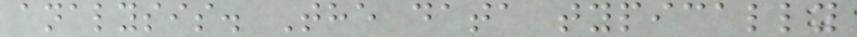analysis. The data typically
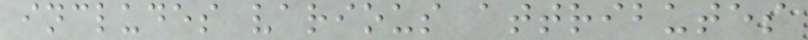includes various attributes
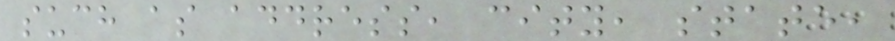such as address, city, state,
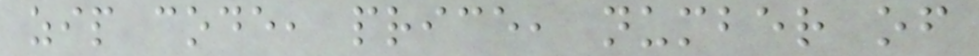zip code, price, number of
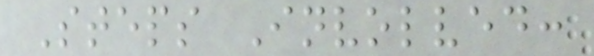Steps Involved:
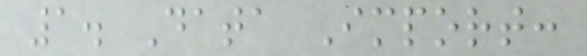1. Data Import:
